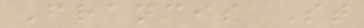Francis St
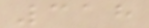318
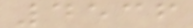4536
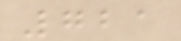721
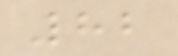82
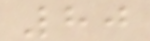80
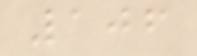106
